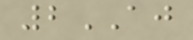2AJ
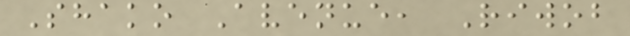Shako Avenue, Riwob
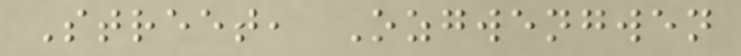Street, Ozgwengwen
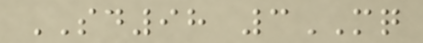SD98 3MQ
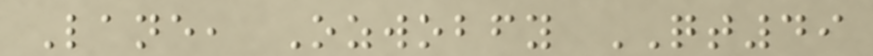Lane, Ozwobfy QT49
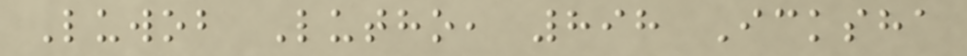Luwob Lutho, 898 Icksha
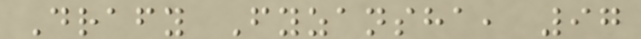Drafy Fyzansha, 97
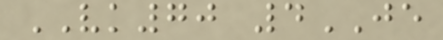VK70 4JE
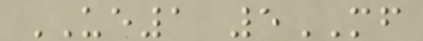UE1 5MF
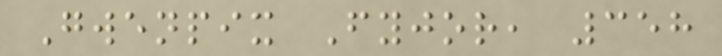Gwenpix Fyjor, 358
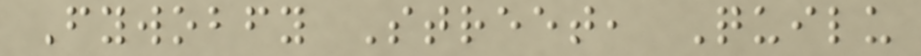Fywobfy Street, Quilu
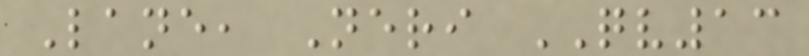Lane, Neri QV13
